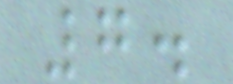7.
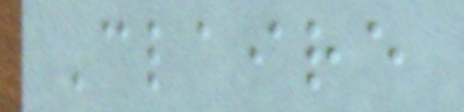Claire
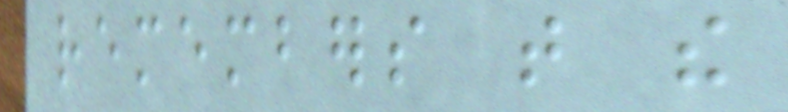remembers that the
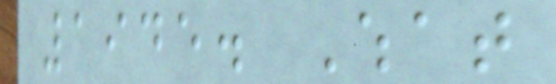1945. What
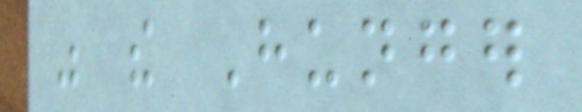was the Hunger
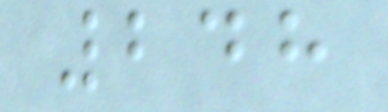248
